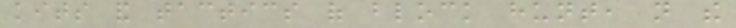kits and tactics of block hunt, not the
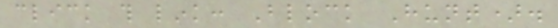click this link: Block Hunt).
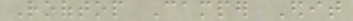Rooftop Camper Edit
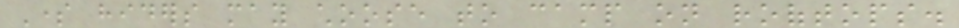Some hiders may choose to camp on rooftops.
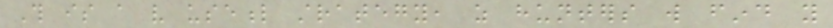This is a very useful strategy, as hunters will find you
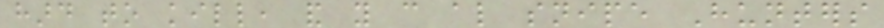hard to kill, and you can also snipe Hunters
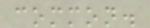common.
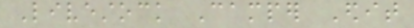Livestock Camper Edit
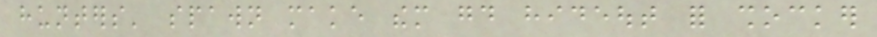hunters' spawn make them good hideout for shocker
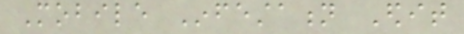Mobile Infestation Edit
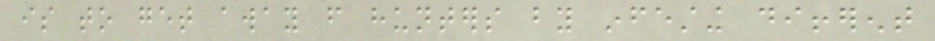is to get away from hunters by infesting different
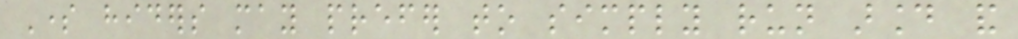Some hiders may prefer to simply run around and
